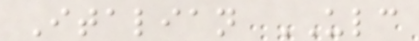Italian ULC
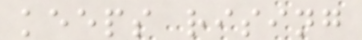keeps rising
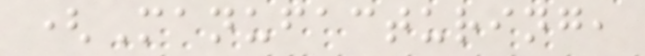(Manufacturing,
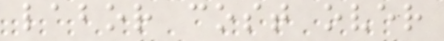labor cost over
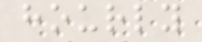hourly
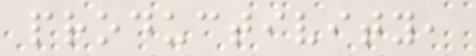productivity,
